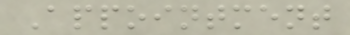Appointment
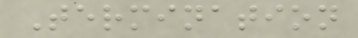Termination
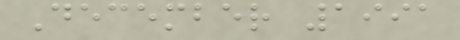December 1991
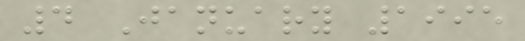4 January 1995
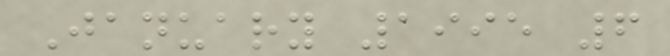January 1995 6
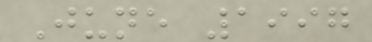June 1997
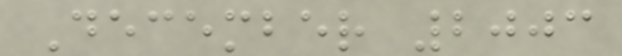December 2003
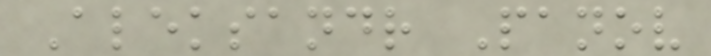Aleksandr Panov
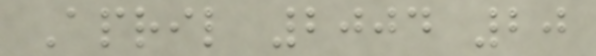April 2004 20
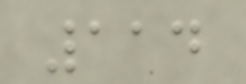114
